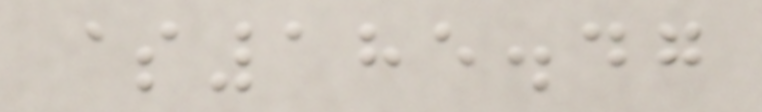$185.47
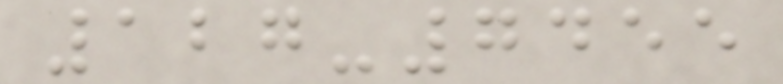127-7455
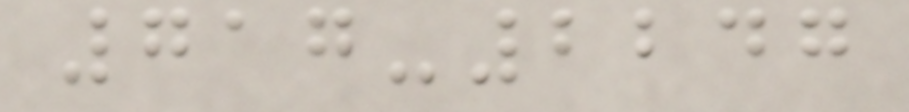717-2247
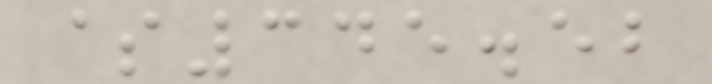$345.52
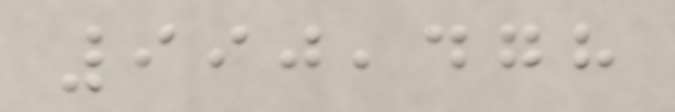990,478
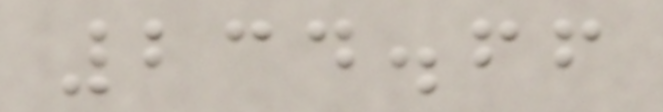234.66
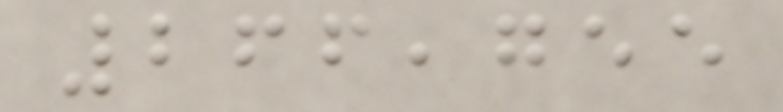266,755
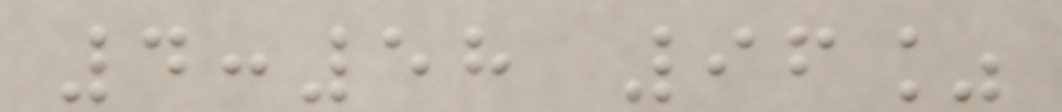4:58 96%
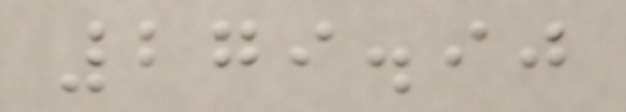279.90
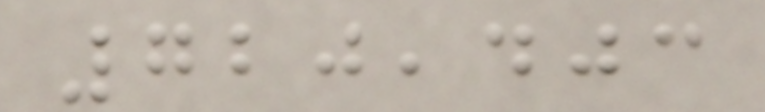720,403
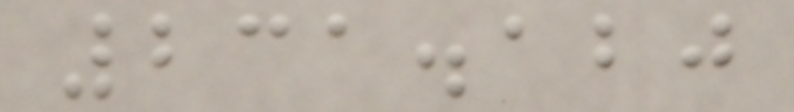231.120
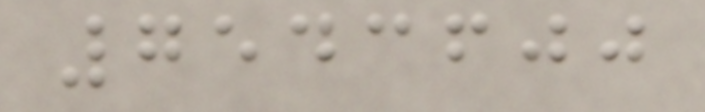7543600
